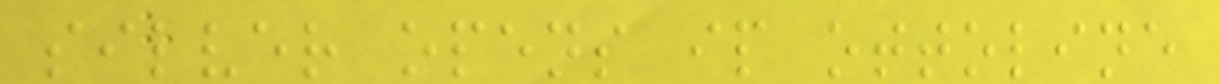silver opens ip ottoline
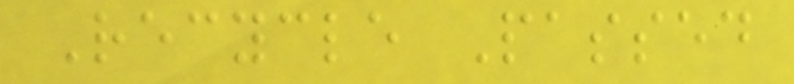Recycle Passed
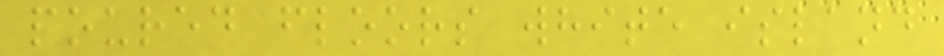poured floors white island
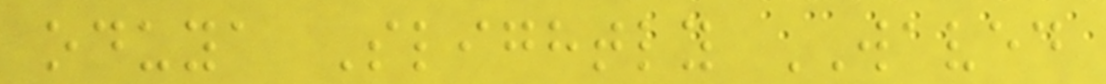oduya Slightly WAVED
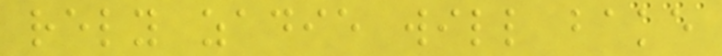rely zadie will bake
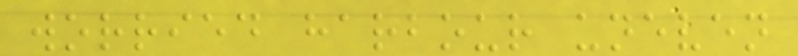worried harbour uneven
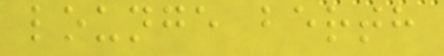lounge berth
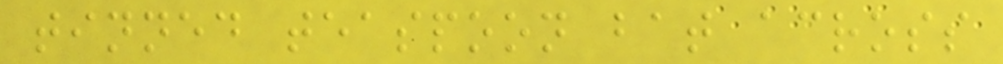tinned teaspoon bat across
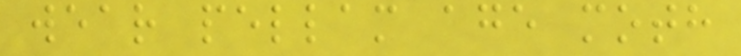wear pellam age moth
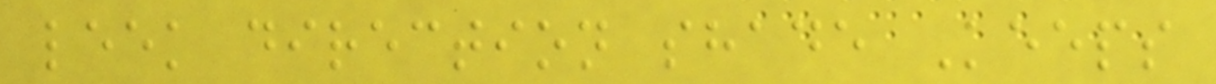leek direction shade Keeps
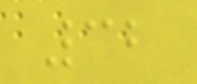32
